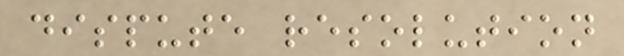dispute resolution
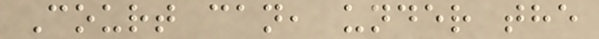Court can, under the
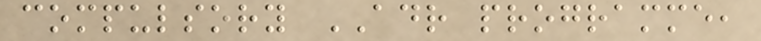compulsory ADR programme,
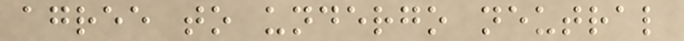agree to undergo neutral
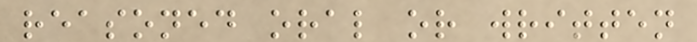reasoned oral or written
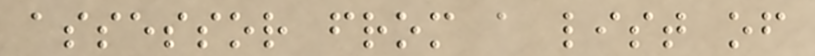assessor from a list of
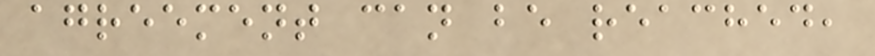agreement can be reached,
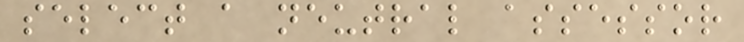select a neutral assessor
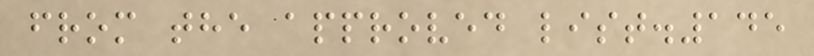from the approved list.145
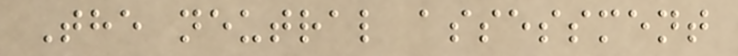The neutral assessment
